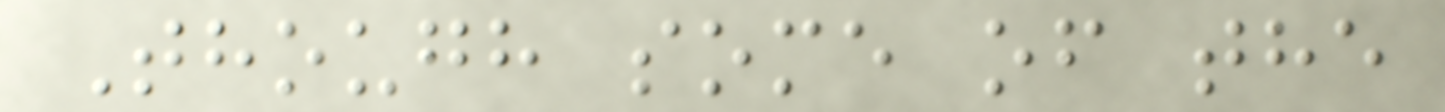Though some of the
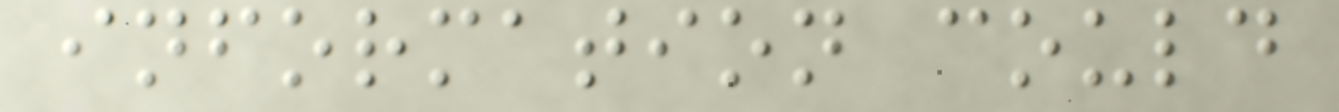information could
